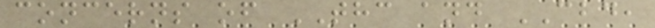concerns of THC and CBD,
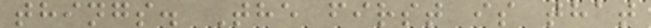things. The first is that
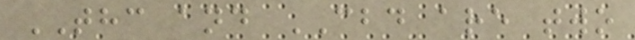THC and CBD are two
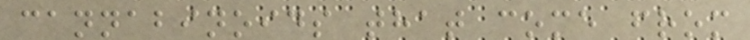cannabinoids that come from
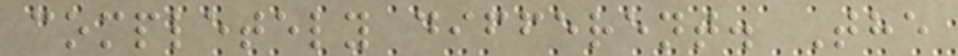completely different. The
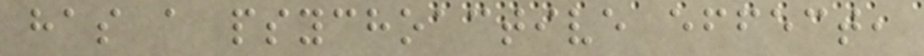has a psychoactive effect,
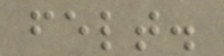felt.
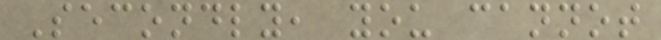Secondly, you cannot
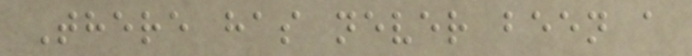There has never been a
